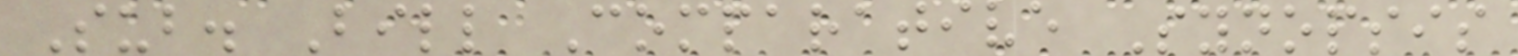Sub. Bill Comparative Synopsis
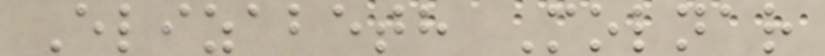Elizabeth Molnar
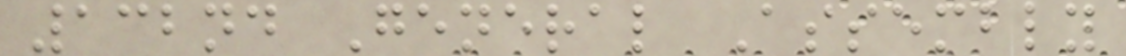132nd General Assembly
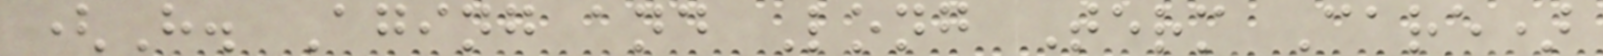(H. Aging and Long Term Care)
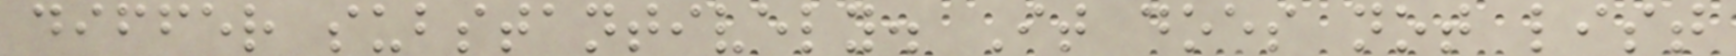differ substantively. It does not list
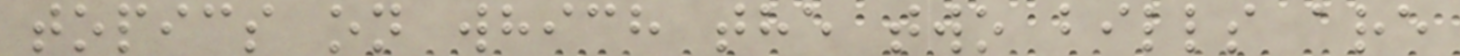topics on which the two bills are
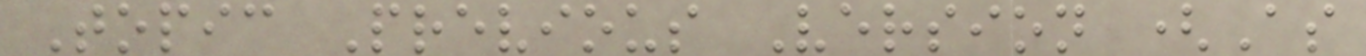Topic Previous Version (As
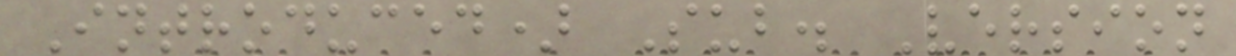Introduced) Sub. Version
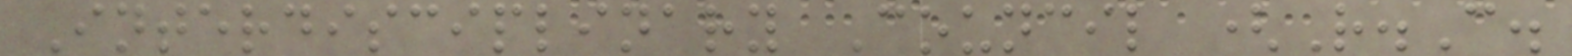Interdisciplinary Council (R.C.
